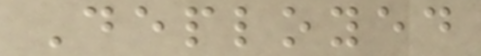Deployed
